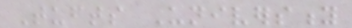Tufts University
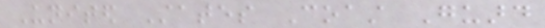United States Coast Guard
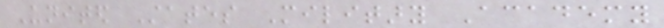United States Military Academy
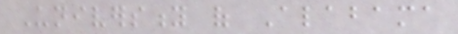University of Alabama
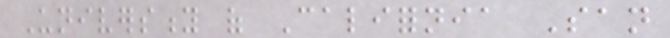University of California San
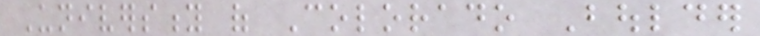University of Colorado Boulder
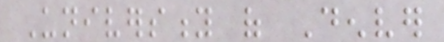University of Denver
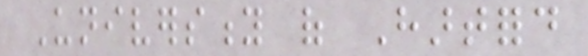University of Hartford
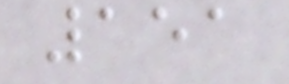151
